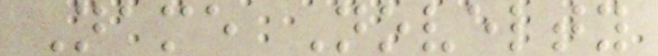Name Novelty
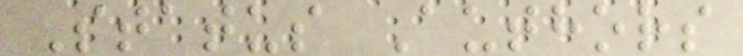Status Authors
